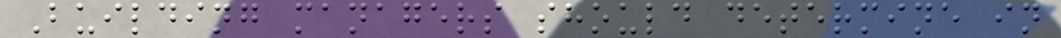Building managers should determine in
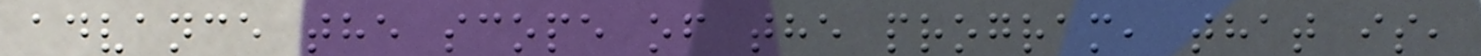advance the scope of the program, that is,
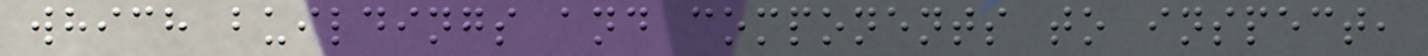which buildings and components to inspect,
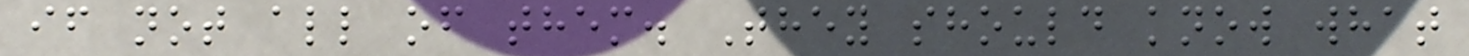if not all of them. They should know what
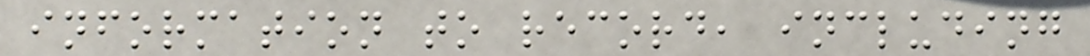information to record, including
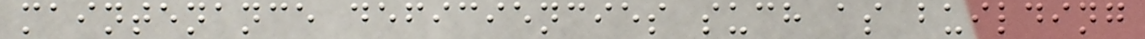maintenance deficiencies such as building
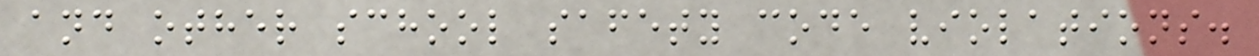and other school safety code violations.
